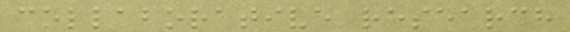collaborative research
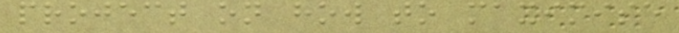project on how to maximise
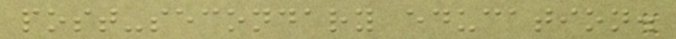post-secondary education.
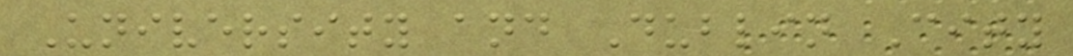University and Dublin City
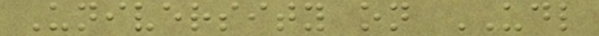University on UDL
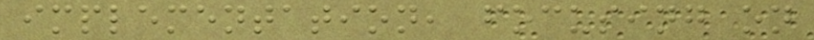implementation, focusing on
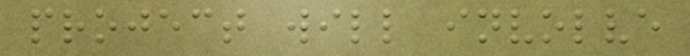project will involve
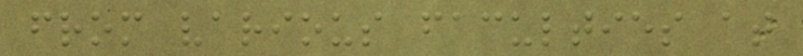from various faculties at
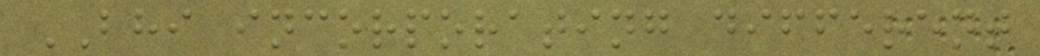BHI incorporating different
